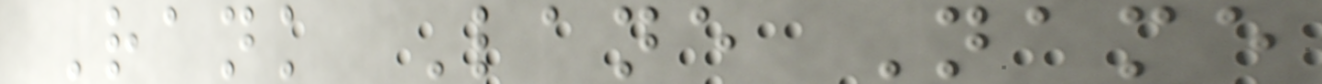Rank Lane Name
